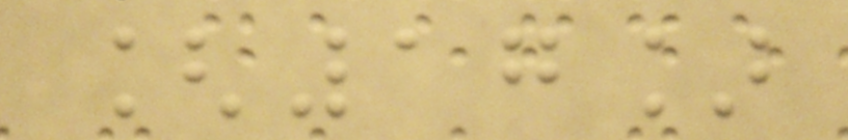[17]
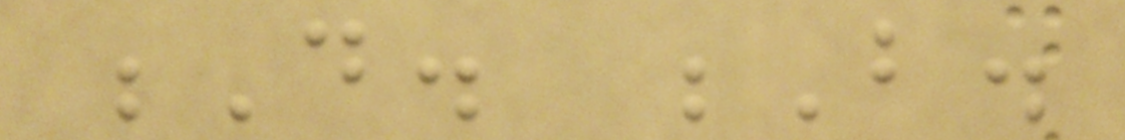D. B.
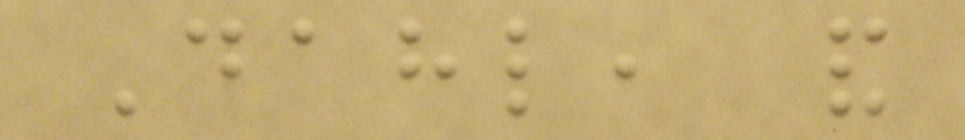Dahl, and
